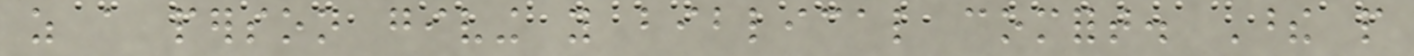as a person giving you biblical comfort. These people
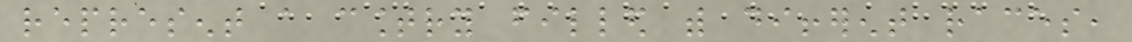represent a country filled with different races,
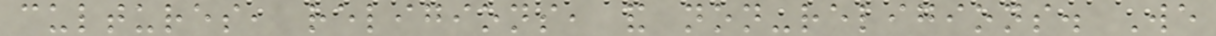cultures, religions, and non-religions. We
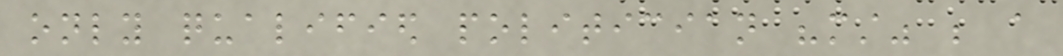only qualified politician "must" be a
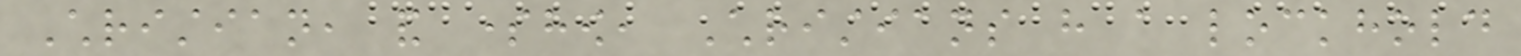Christian, and somehow, Christians have a lockhold
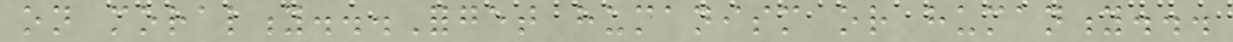on morality...Forget humanism or humanity...
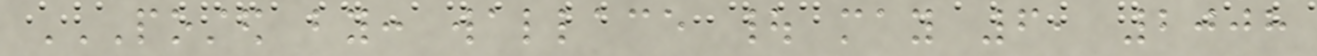POSTED BY: WALLACE | MAY 6, 2008
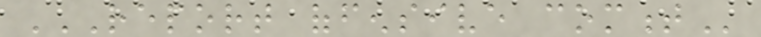REPORT OFFENSIVE COMMENT
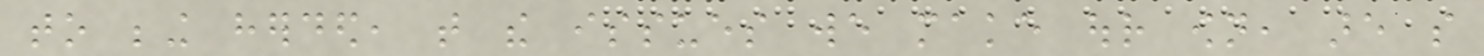to being herded, that the issues we make our own, are so
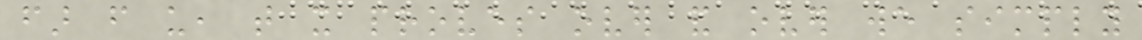far from us, that it proves over and over we simply
